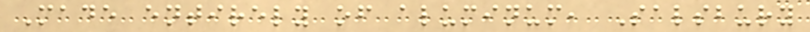Made entirely of aluminum, Salsbury
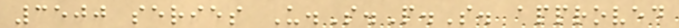3500 series U.S.P.S. approved
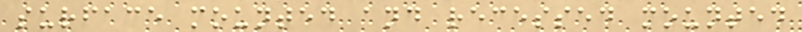surface mounted and recessed mounted
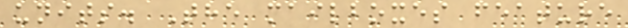units. The mailboxes feature
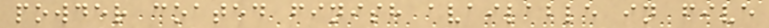powder coated finish available in five
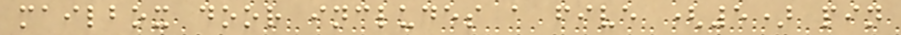mailbox door includes a five (5) pin
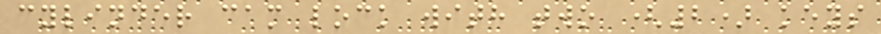cylinder cam lock with two (2) keys
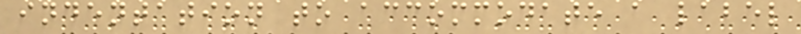indentation to accommodate a label
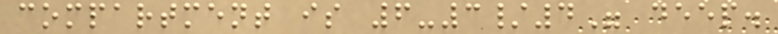compartment is 6-3/4" deep.
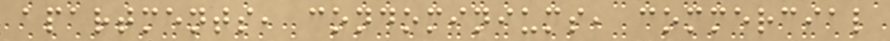apartments, condominiums, commercial
